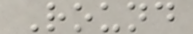Round
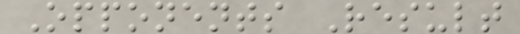Opponents Result
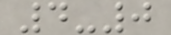4-0
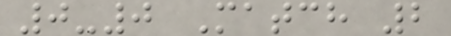0-0 Match 2
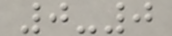0-0
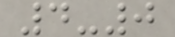4-0
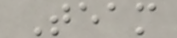Team
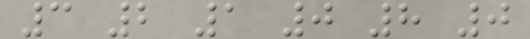3 2 1 0 8 0
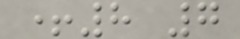+8 7
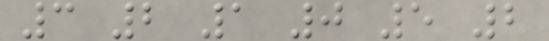3 2 1 0 5 2
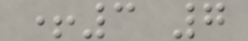+3 7
